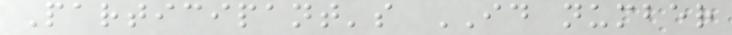Participant's ID number
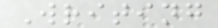Writing
